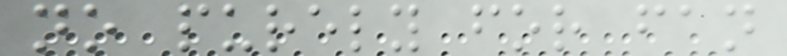no purely for fan
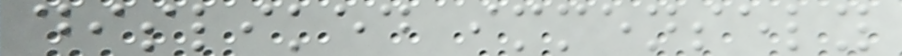disliked immensely
